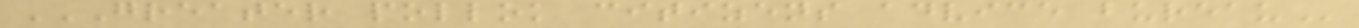GREATER POLLOK CITIZENS ADVICE BUREAU
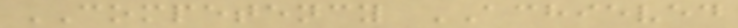COMPETENCY ACHIEVED
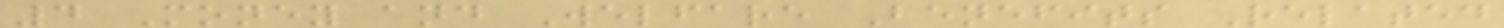4 Money and Welfare Benefits Related
